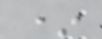*
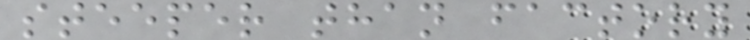steeper than factory
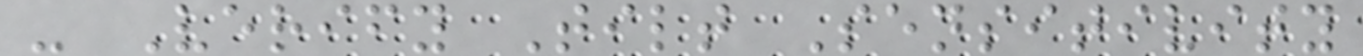- Verify Tilt Sensitivity
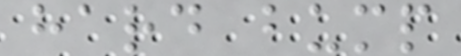hard bump
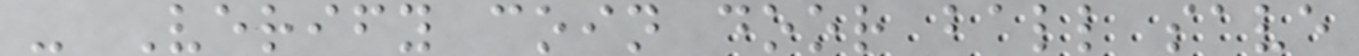- Verify coin door ball save
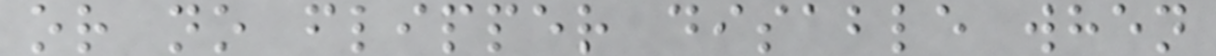or no flipper disable when
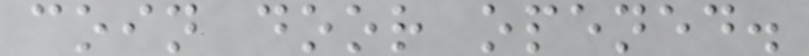coin door opened.
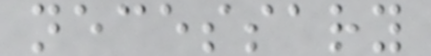necessary
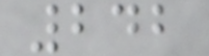242
